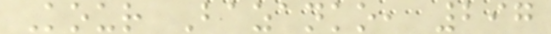Kour Bazanko, 297
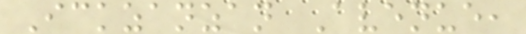Ickzanzan Avenue,
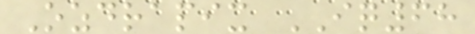Ozdrapix IQ68
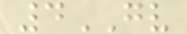4GV
